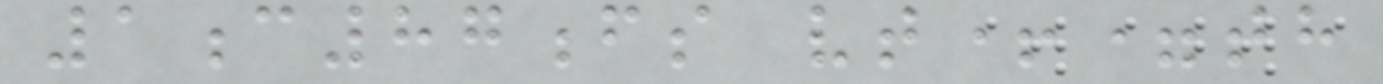1c87fs vt+=th
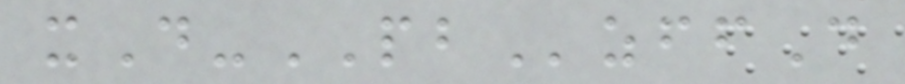xD-PBzffD
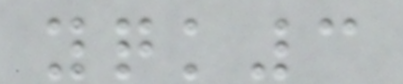yqk3
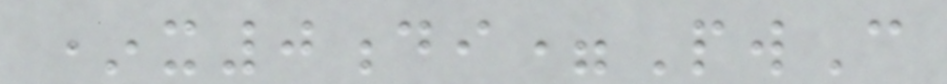*x0di=PwC
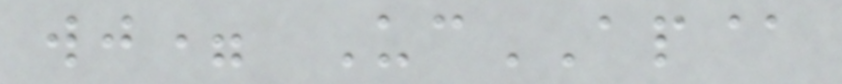wj= UcAP@
